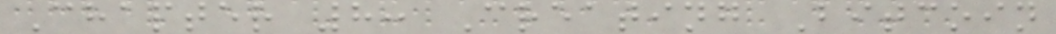Chapter 8: Creating Bitcoin
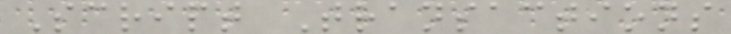Script Transactions
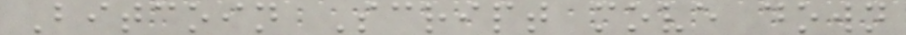Bitcoin Script move down
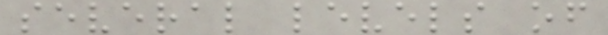several levels of
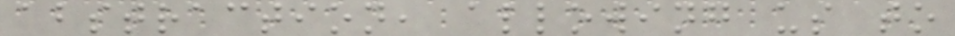abstraction, allowing us to
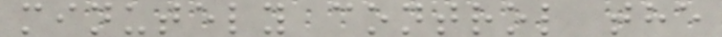minutely control the
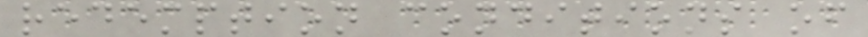redemption conditions of
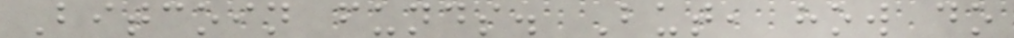Bitcoin funds. But, how do
